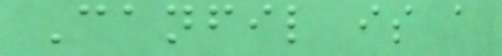Canfil is a
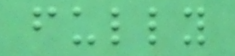fully
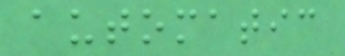automatic
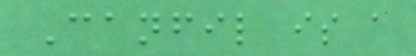Canfil is a
